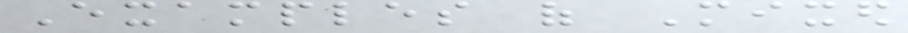Examples of Mixed
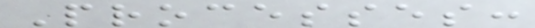Processes:
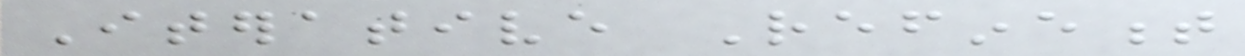Iterative Refinement
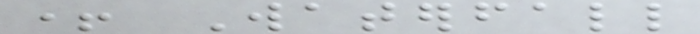+ Waterfall
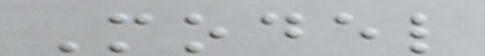Model
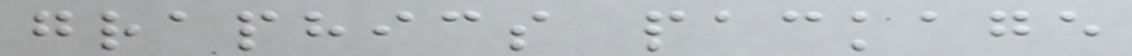graphics package
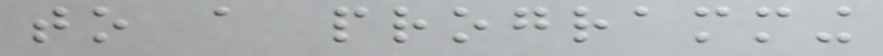to a programming
